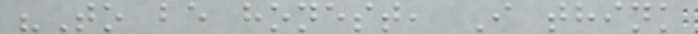"To be honest, I think
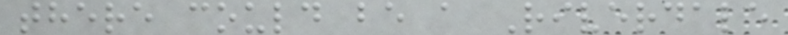there could be a Riverdale
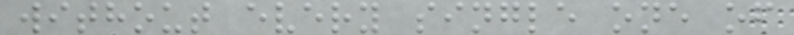without every single one of
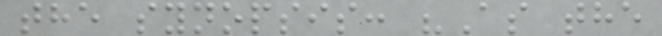the synopsis: "As the
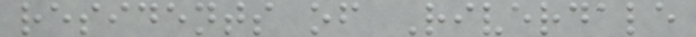residents of Riverdale
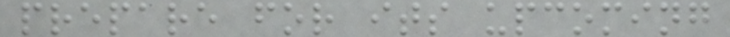prepare for its upcoming
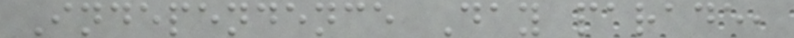Independence Day parade,
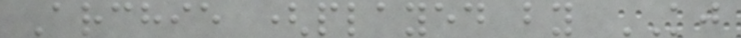Archie (played by KJ
